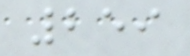259
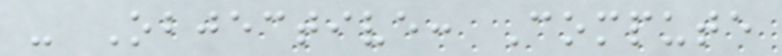- Objective: Compute
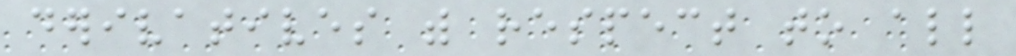derivatives with respect to all
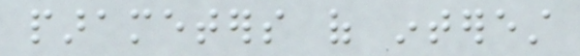parameters of interest
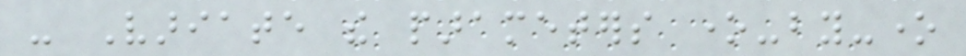- Variate the parameters one-by-one
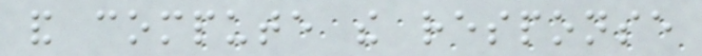and compute the response
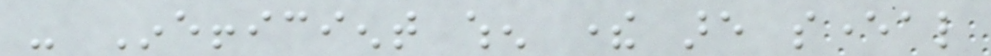- Inefficient when there are several
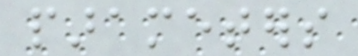parameters
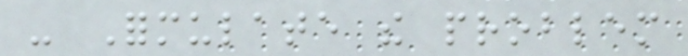- Formulate the problem
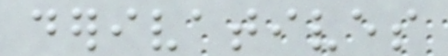derivatives
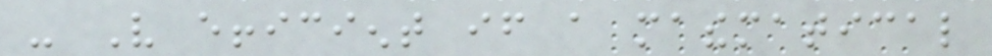- Very efficient if a mathematical
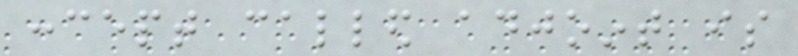concept called adjoint is
